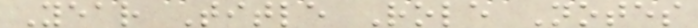Year Title Role Notes
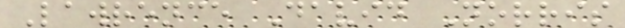Lawrence David Norris
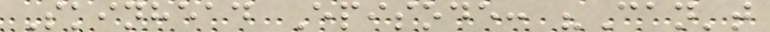Skinhead Episode: "Can't
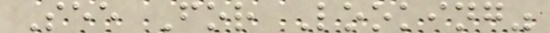See For Looking"
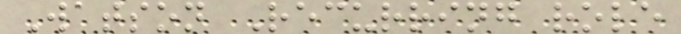Watson Recurring role
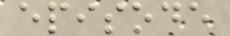episode
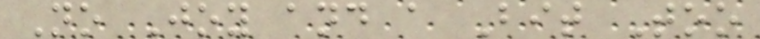No Joy and a Bit Too
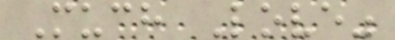Much Love"
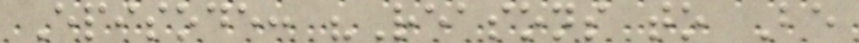Episode: "Reasons to Be
